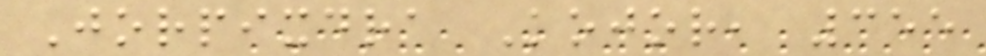Jorpixdra Kojor, 355
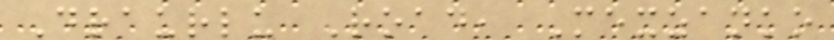Draurlu Road, Mexzanko
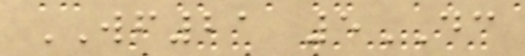WF21 5DC
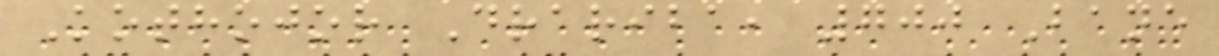Kothojor Drariba, 700 Bane
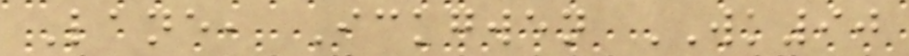Lane, Ickgwen WK90
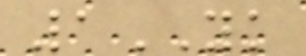1YK
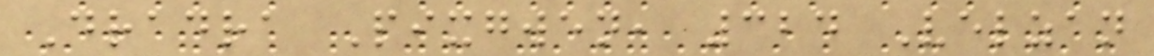Dradra Pixgwen, 324 Velzan
